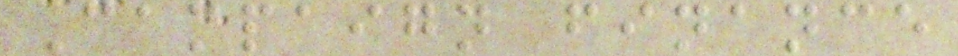Campaign finance
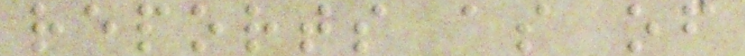reports as of
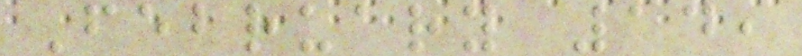February 14,
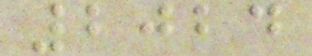2024
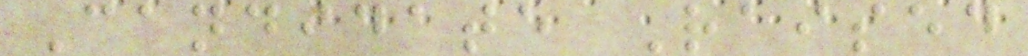Candidate Raised
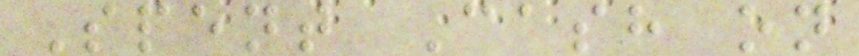Spent Cash on
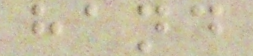hand
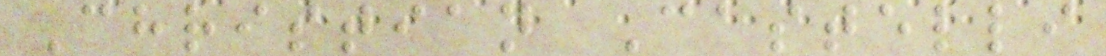Christian Castelli
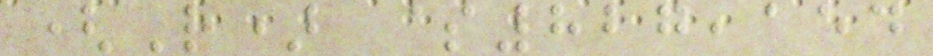(R) $827,154
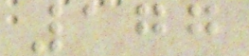177
